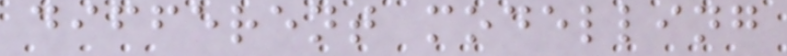different modelling
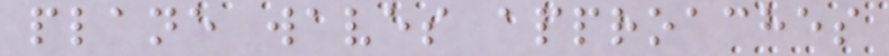plane waves approaches
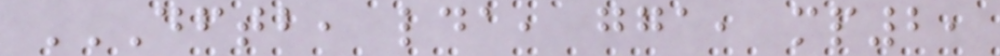DFTB, LDA, GGA, MP2,
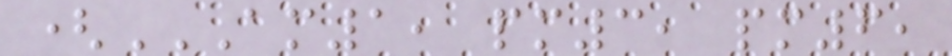(AM1, PM3, PM6,
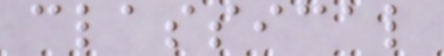classical
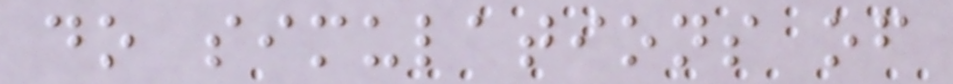do simulations of
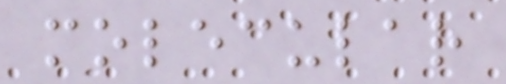molecular
